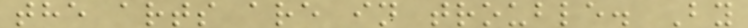the arts are in trouble. By
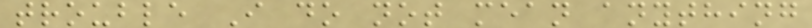trouble I do not mean anything
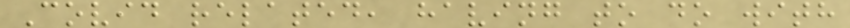Covid related, having to do with
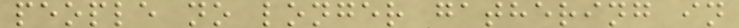people no longer gathering in
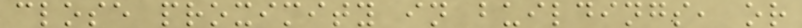close proximity in buildings, or
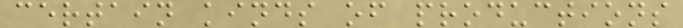certain kinds of productions
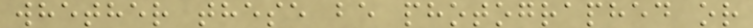whether these be photographed or
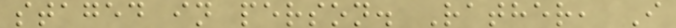staged in person. Rather, I
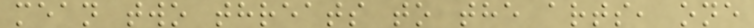mean two threats to the arts, one
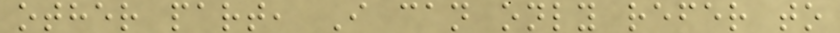other part, I can only refer to
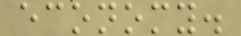economy.
